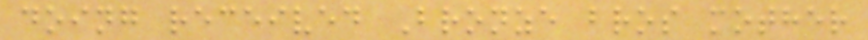doing received Bronze bros mother
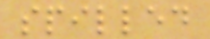spilled
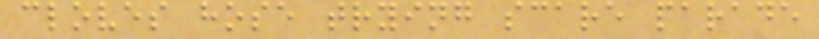cloves hose trying scare parade
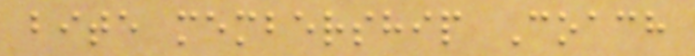bite membership Coach
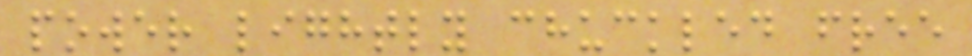power lightly chuckled free
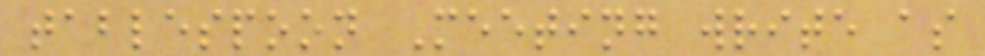tablespoon Meeting write as
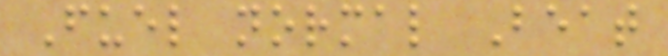Fuel normal Beat
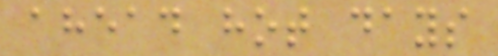ahead hot days
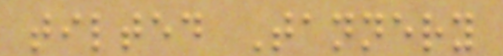tilted Tannery
